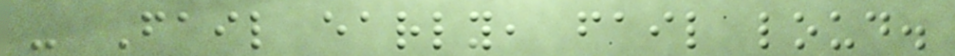- Fail early, fail loud.
